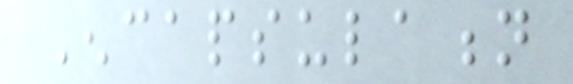Encapsulation
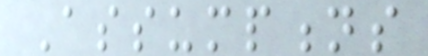Assumptions
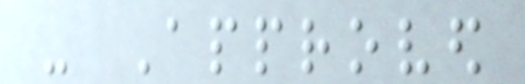- Approved
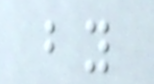by
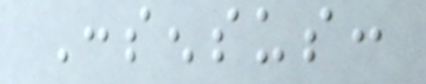Consensus:
